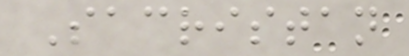Sacristan
